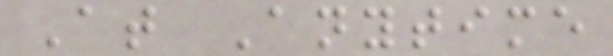At Anytime
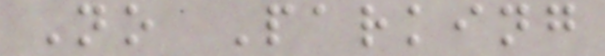No Parking
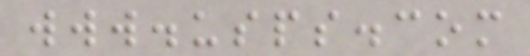www.usps.com
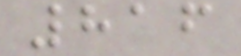816
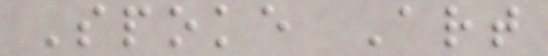Spoke Art
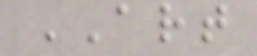ART
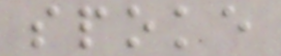spoke
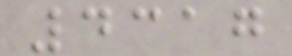4317
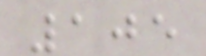105
